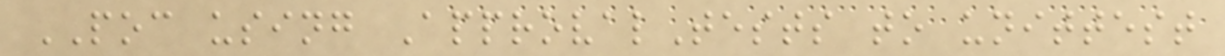POC using ApprovalTests to unittest
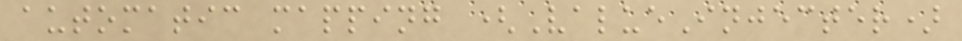automatic mapping (ValueInjecter)
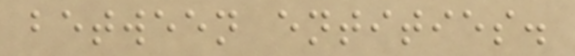between entities.
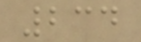234
